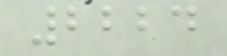2224
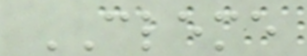CLEME
